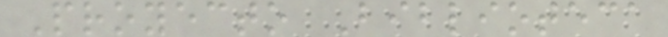Proyecto Biblioteca
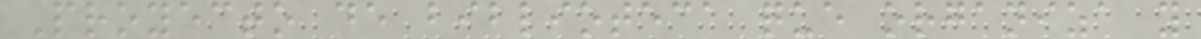Proyecto de biblioteca que organiza y
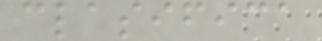clasifica
